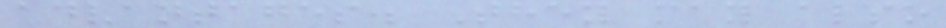advantages. They may also
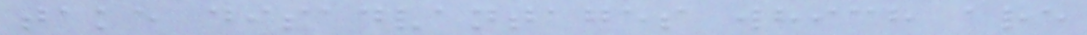take disadvantages which are
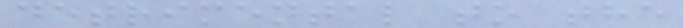detrimental to the
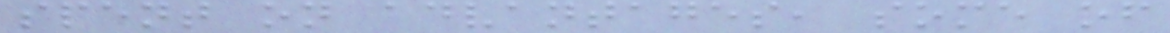spent on advantages, some of
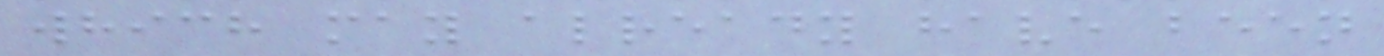which may already have been
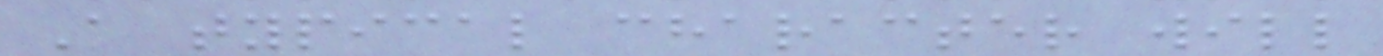A typical character will
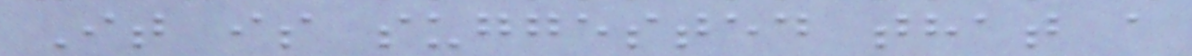It is suggested that a
